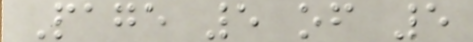Page 5 of 5
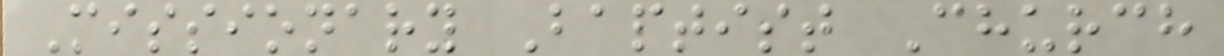Missionary Baptist Church
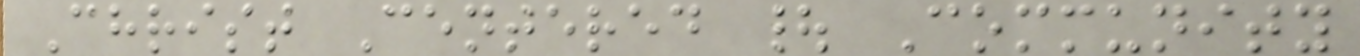Christ Centered | Community
